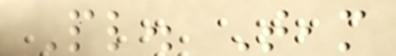Pl. Team
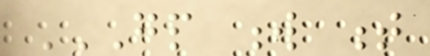GP W T
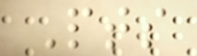Pts
